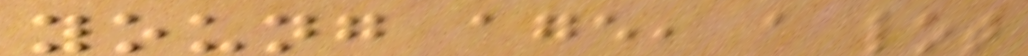young age, a lot
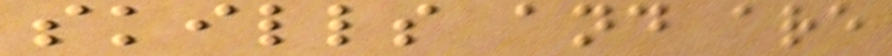skills and are
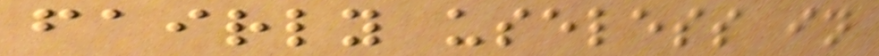fairly useless in
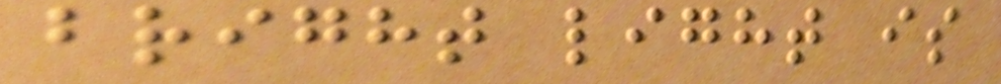bright light is
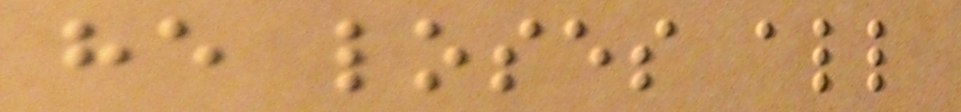he loses all
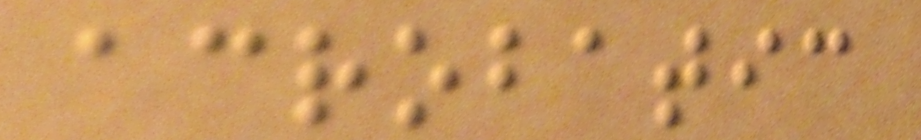acrobatic
